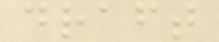draft
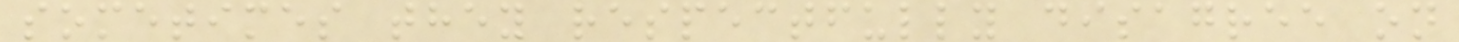sometimes they respectfully disagree on
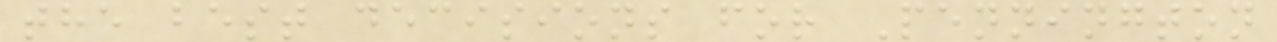the best decisions for Pennington
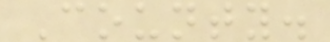County.
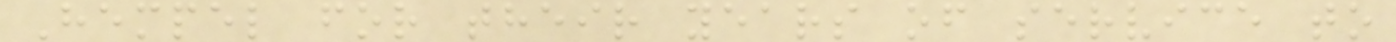Hempel for their years of service to
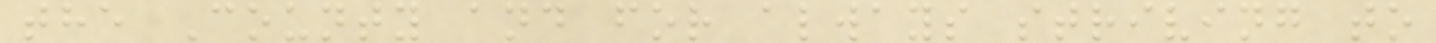the County and for always striving to
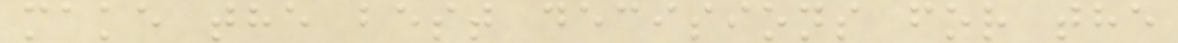make the best decisions for the
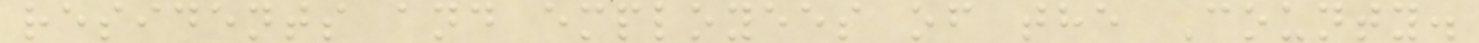residents and employees of the County.
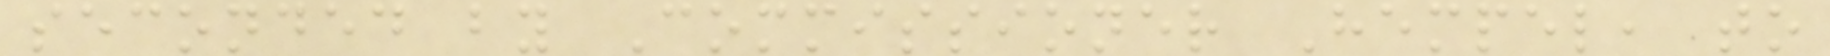seconded by Commissioner Hempel, to
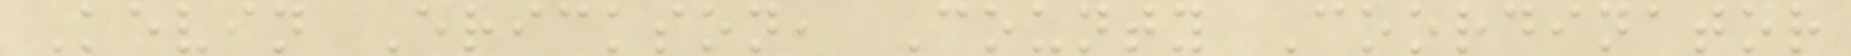Kevin Erickson, County Coordinator
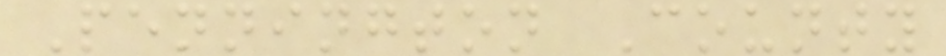Pennington County
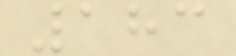183
